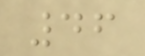46
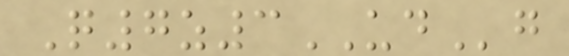Q7z3UDg
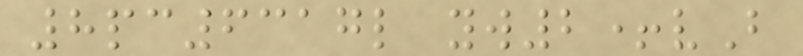8pc6317l yw2+vB
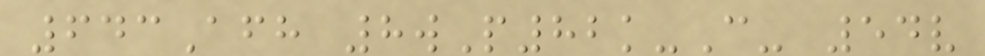643Afh 8wP82k-C- 54v
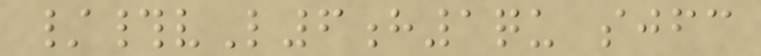/#vL6h1qu sjfc
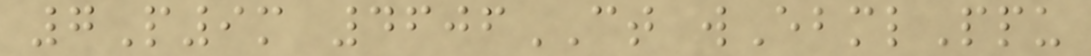7P9m 4606CT wEbmlPpu
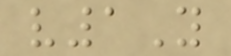v1Y
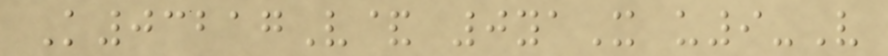K03217V& 0yaX u9-V
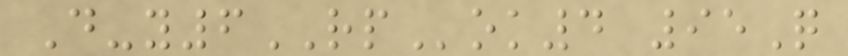D-y6RPok4 95Q
